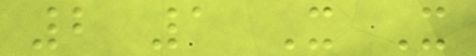2 1 X X
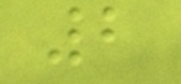2
